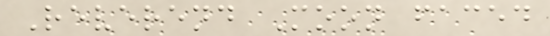Reverend Moon faced
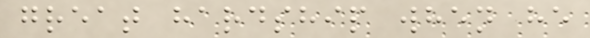great hardship when he
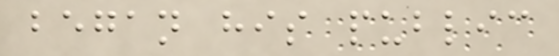began his public
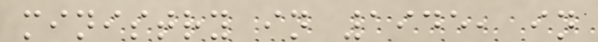ministry in 1945, in
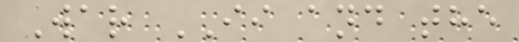War II and the
